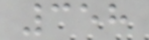358
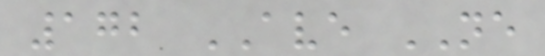172 AVE NE
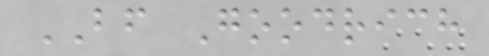BF Goodrich
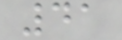41
